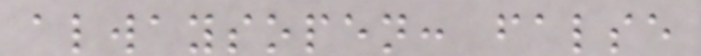alwaysopen: false
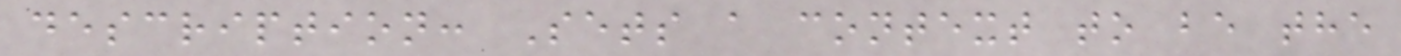description: Sets a context to be the
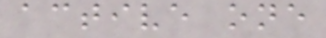active one
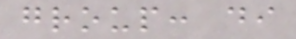group: di
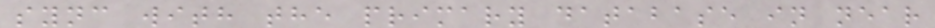sync with the primary database in near
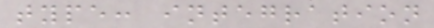type: integration
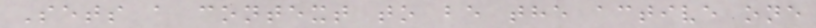Sets a context to be the active one
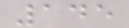145
